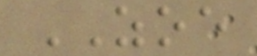ZOE
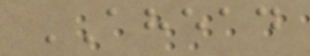AHEAD
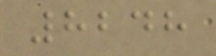8248
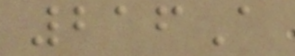216A
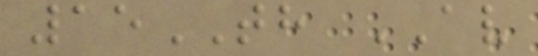15TH AV
